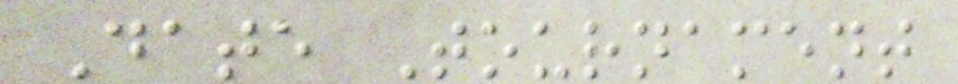Date Tournament
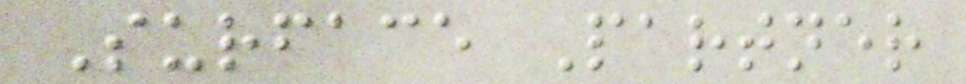Surface Partner
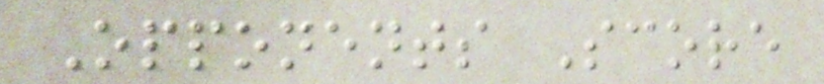Opponents Score
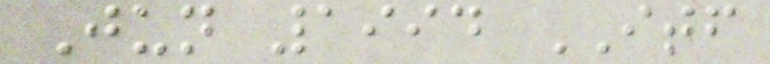Jun 1994 ITF
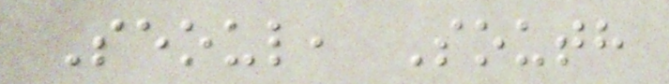Seoul, South
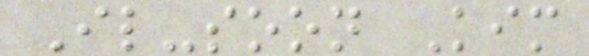Il-soon Kim
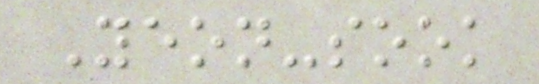Yeon-sook
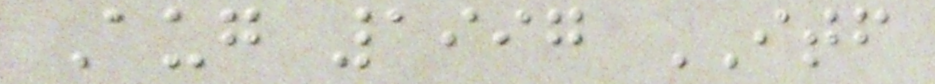Aug 1997 ITF
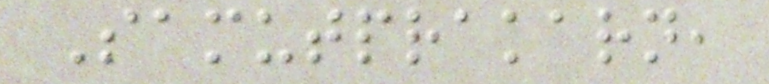Samutprakarn,
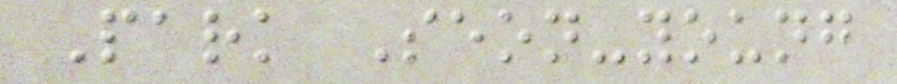Park Seon-young
